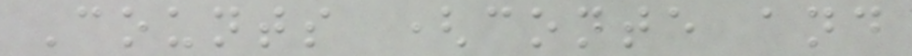Counts (conte and
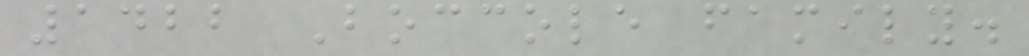1422 Boccole family.
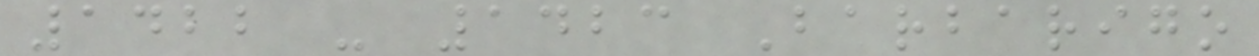1422 - 1423 Barbarigo
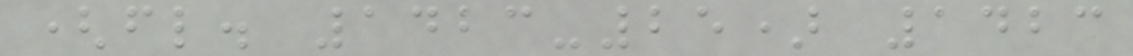(fl. 1423-25) 1423
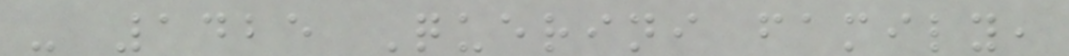- 1425 Querini family,
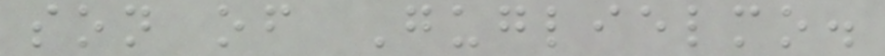son of Guglielmo.
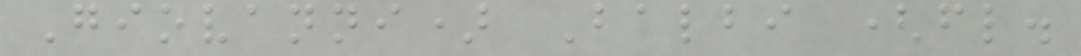Giovanni) Balbi (fl.
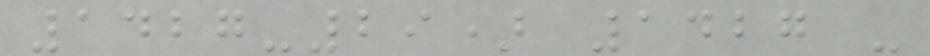1427-29) 1427 -
